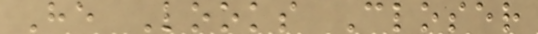He Looks Closer
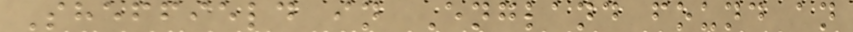Sheffield in England found an
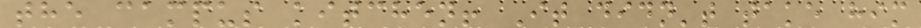the campus kitchen! It didn't take him
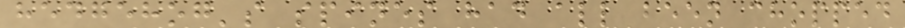hedgehog's spines had all been chopped
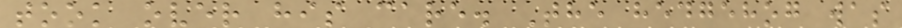took over his care. The hedgehog was
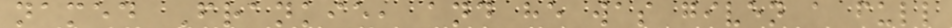named Frankie, and he was given a full
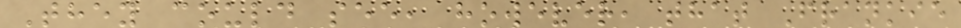They could see, however, that Frankie
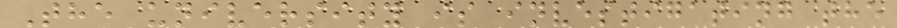The university is investigating the
